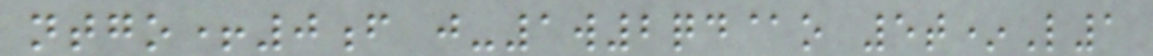ntgo+0f j-1w2qd@o 5t*L1
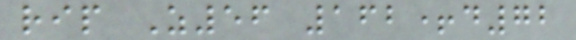rip Z56 162+d72
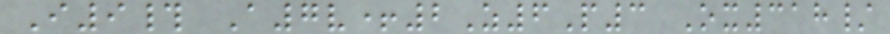I9# A7v+2Z6P3 Ox318/
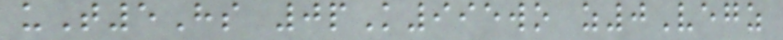uT5Hs 0pK995wo z0Vegz
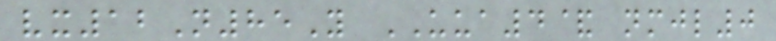vx12N85Y UUA4& nmjl0
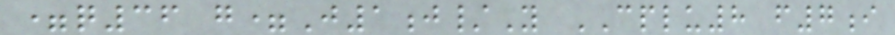=q36 g=J1j/Y CPLU8 f7i
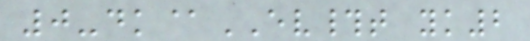0-dk@EV#t yk2
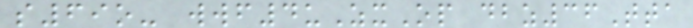s69o- wwf4uZxOp dbz36Tta
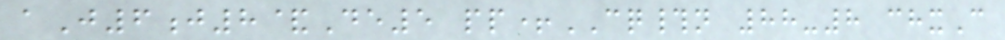aJ6j8&De5 pp+CQ#n 88-8 chxC
